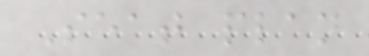Seat plan
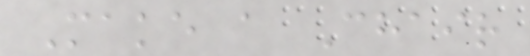Make a Chair
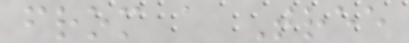from a Tree
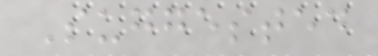Suggested
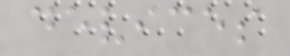devices
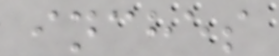inches
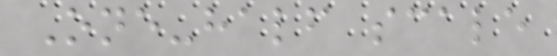One-half scale
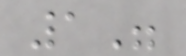1"
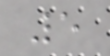5
